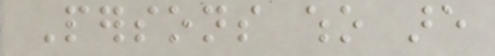Persons who are
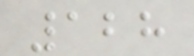128
